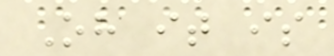Oh it is
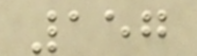157
